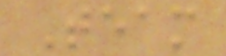Team
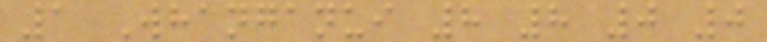1 Whanganui 8 8 0 0
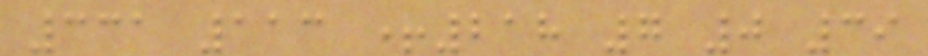331 113 +218 7 0 39
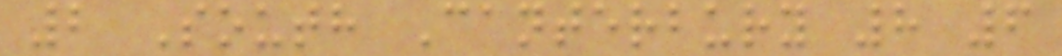2 South Canterbury 8 6
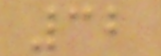32
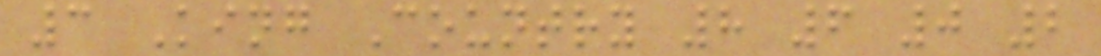3 King Country 8 6 0 2
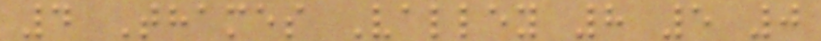4 Thames Valley 8 5 0
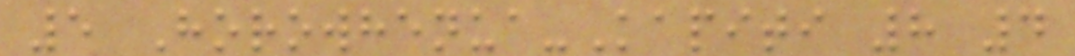5 Horowhenua-Kapiti 8 4
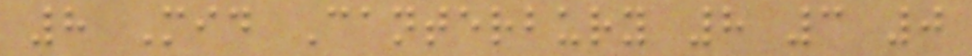8 Mid Canterbury 8 3 0
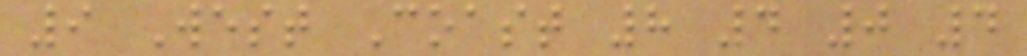9 West Coast 8 4 0 4
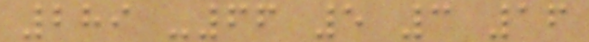289 -66 5 3 16
